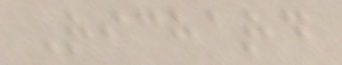Richard
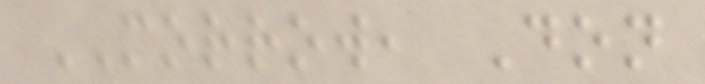MORROW, Don
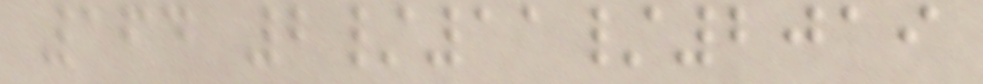164 2/11/2019
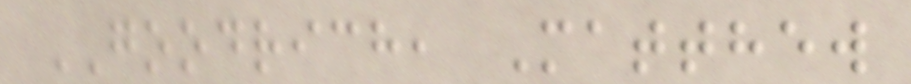GOODRICH, Matthew
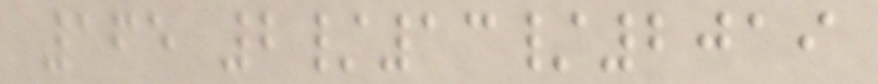165 2/13/2019
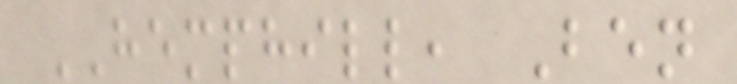HEMPHILL, Ben
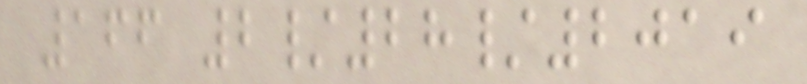166 2/28/2019
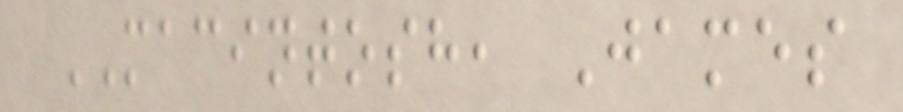MACINTOSH, James
